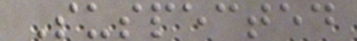Suspected
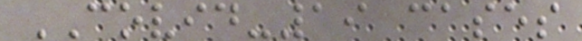COVID-19 cases
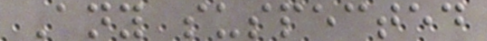Any suspected
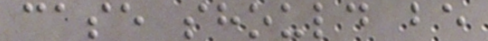case should be
